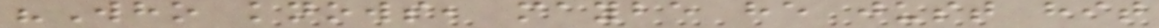"Who knows, maybe he just hit
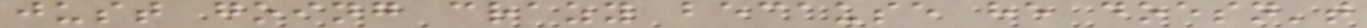just going crazy because he doesn't
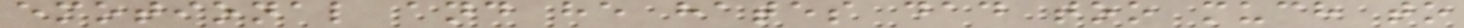emotional and he hates dad too much to
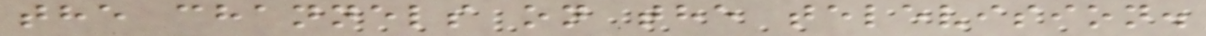the channels on the television.
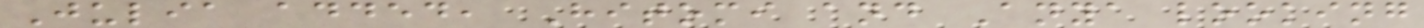Julia added, Hitomi and Anya looking
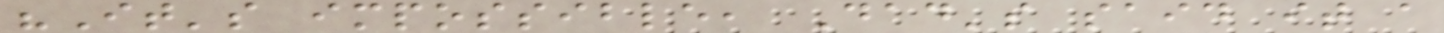"It's impossible, Dad's said it a
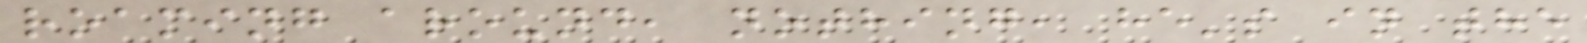roaming around, nothing, he's in the
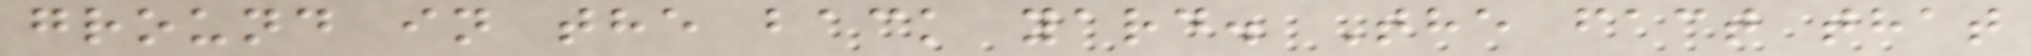ground in the back yard. The fact that
